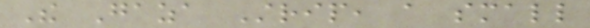The Gaza Strip, a small
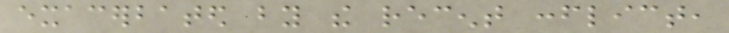exacerbated by the recent conflict,
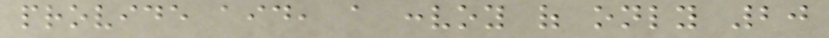provide aid, a convoy of only 20
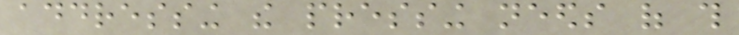addressing the pressing needs of this
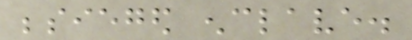besieged enclave.
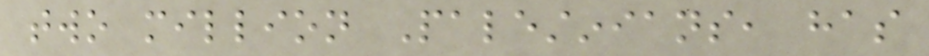two million Palestinians, has
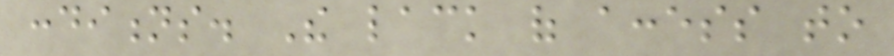conditions. The lack of access to
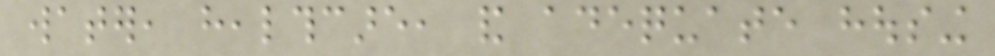water, healthcare, and adequate housing
